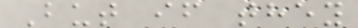But if they
